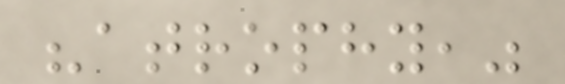"atrophy,"
